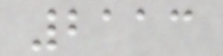2113
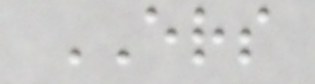ERS
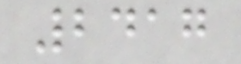2417
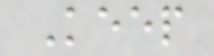Keep
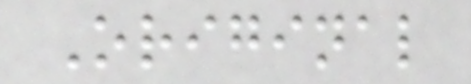Original
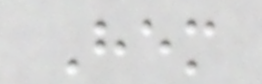Hem
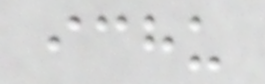ichu
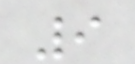9
